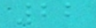22
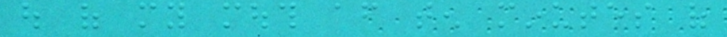out of my mouth after ten minutes of
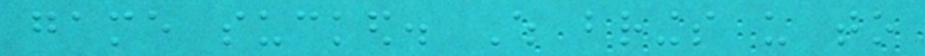game sucked. Which brings us to
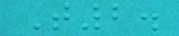T2.
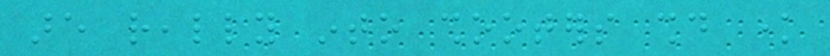are really into shooters should know
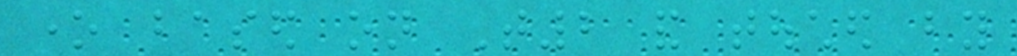one based on T2 and touched by
